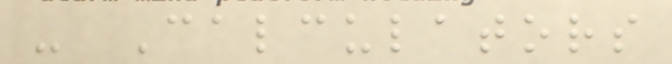- Calculators
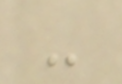-
